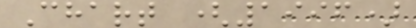Chart (1996)
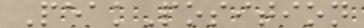PeakPosition
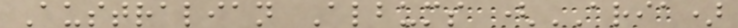Australian Albums (ARIA)
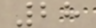28
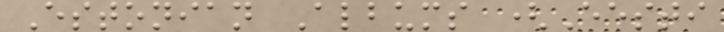Estonian Albums (Eesti
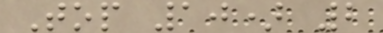Top 10) 2
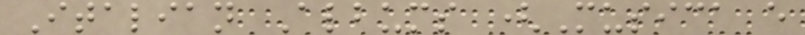Italian Albums (Musica e
